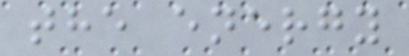the energy
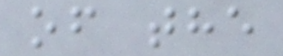of the
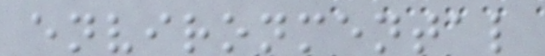environmental
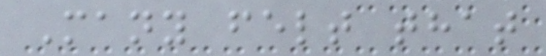Many felt that
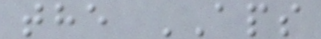the APS
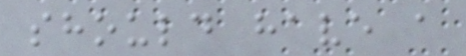should have a
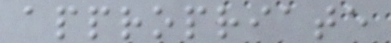appropriate
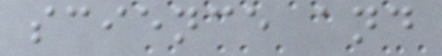science and
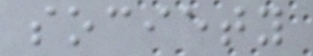society
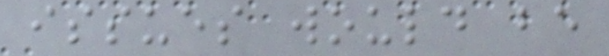issues would be
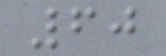60
